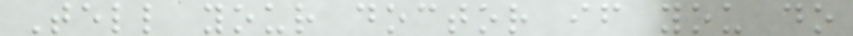Tell your doctor if you do
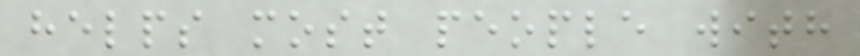helps most people with
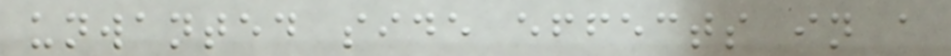unwanted side effects in a
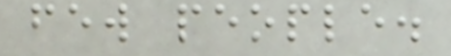few people.
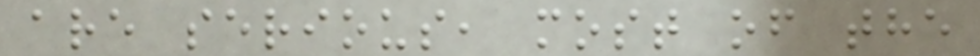are serious, most of the
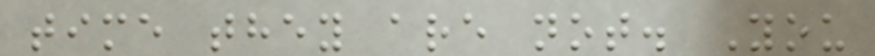time they are not. You
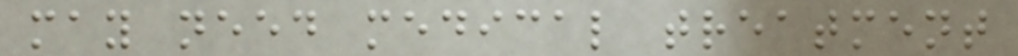may need medical treatment
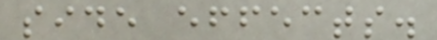side effects.
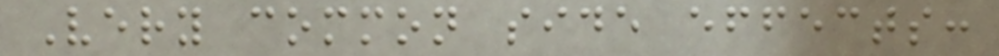Very common side effects:
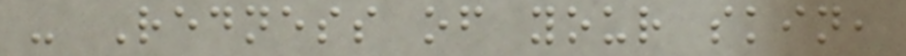- Redness of your skin,
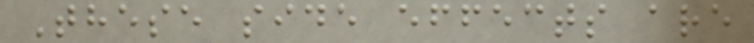These side effects are
